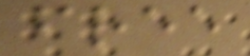free
